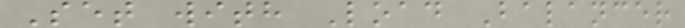Set with Load Balancer
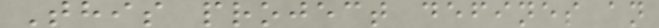This project defines an
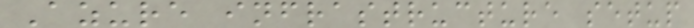Azure infrastructure setup
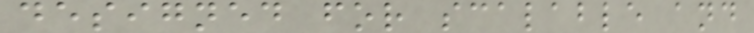designed for scalable and
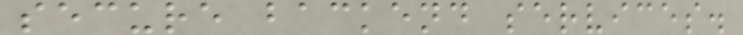secure backend services.
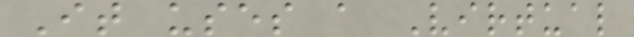It uses a Virtual
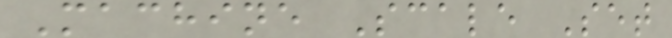Machine Scale Set
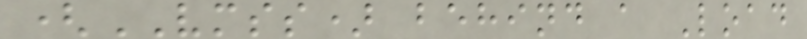(VMSS) behind a Load
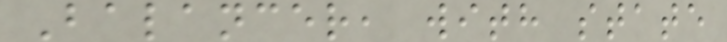Balancer, with state
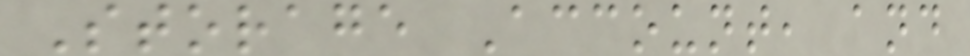Storage Account, and
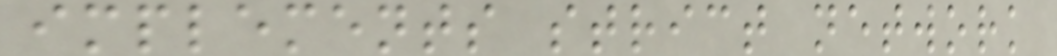implements strict network
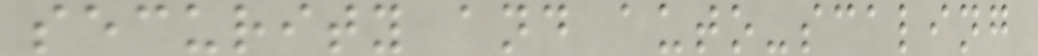security and auto-scaling
